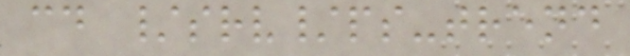cd /srv/ps-trend
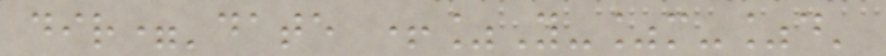dir='date +%Y-%m-%d'
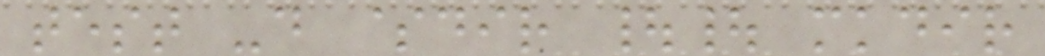test -d $dir || mkdir
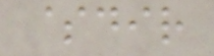$dir
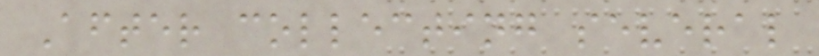After collecting several
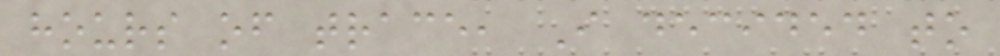hours of trace, I decided to
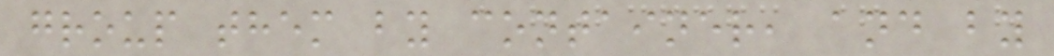group them by container, and by
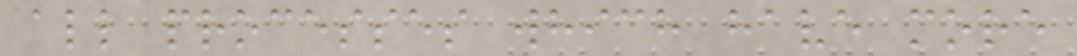all processes which have more
